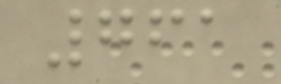761
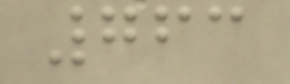763
